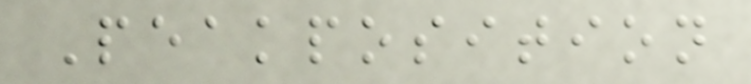Peakposition
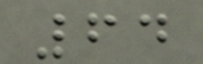64
